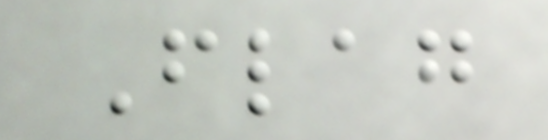Flag
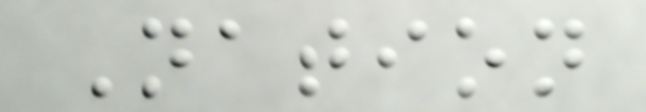Nation
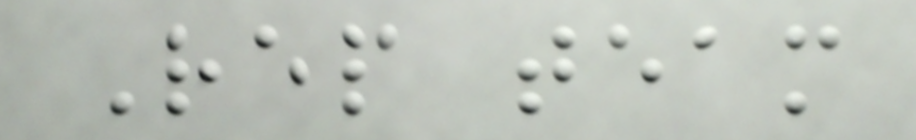Rep team
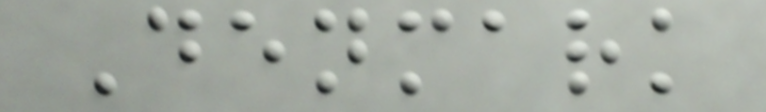Denmark
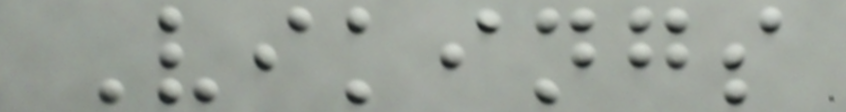Vikings
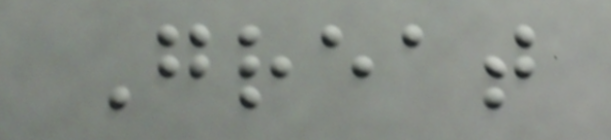Great
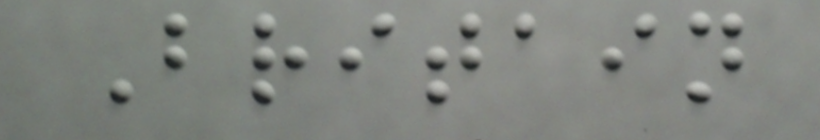Britain
